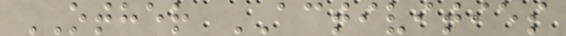OTHER ACTIVITIES
